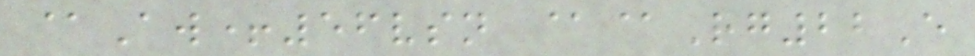@Aw+56vsn @@Rg22E
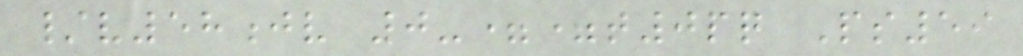/v58jv 0-==t0pq Ps59
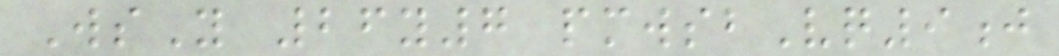WsY 26y7 pmwsbVq9j
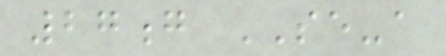27g SE-a
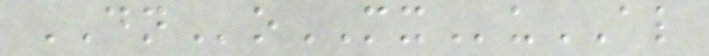DNoMXuAL
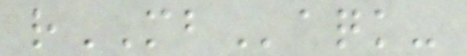rMBaqk-
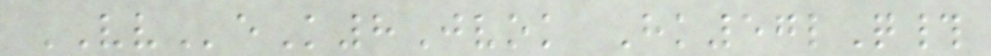VVeK8Jvok Hk57lQ#
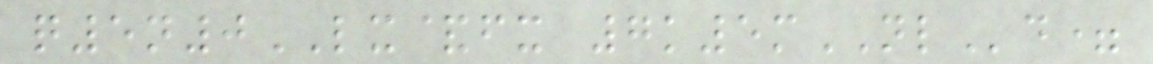q5n0LX&fx 7k5mNLd=
